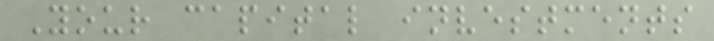Your capital investments
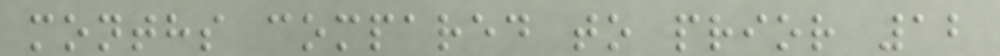months compared to prior 12
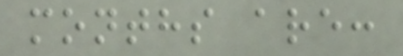months are:
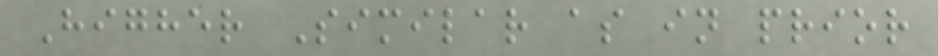Higher Similar as in prior
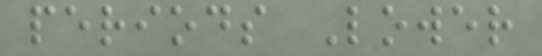periods Lower
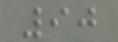90
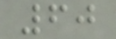60
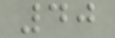40
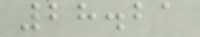28.21
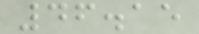46.15
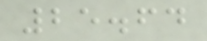25.64
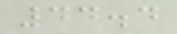44.4
